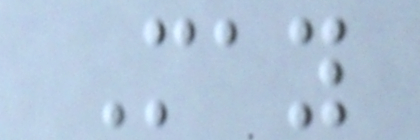May
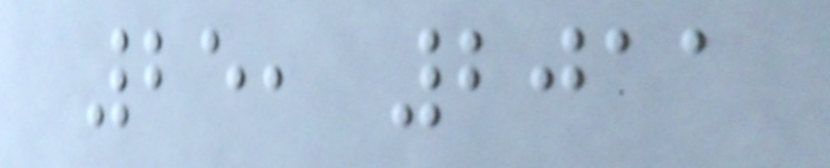25, 2011
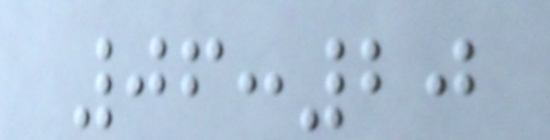06:20
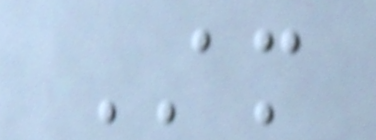AM
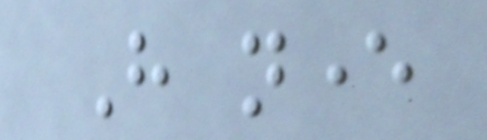Have never
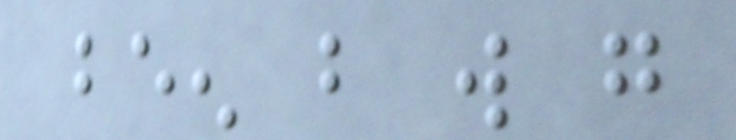been but will go
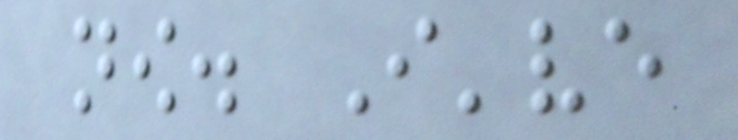now. I've
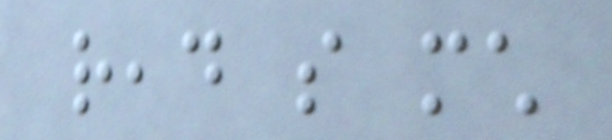read so much
